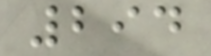294
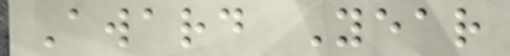Award Year
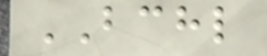BCHL
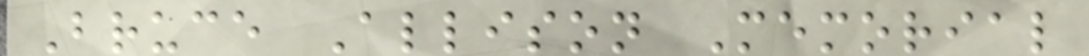Bruce Allison Memorial
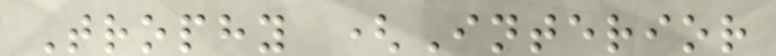Trophy (Interior
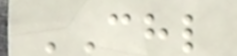CHL
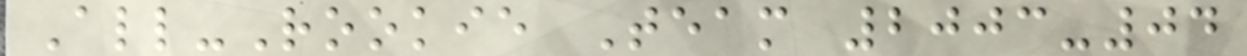All-Rookie Team 2003-04
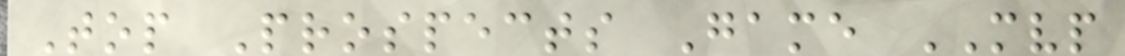Top Prospects Game MVP
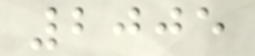2005
